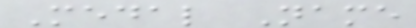Medal Name
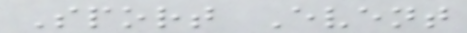Sport Event
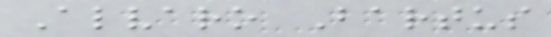Alvaro Bartus
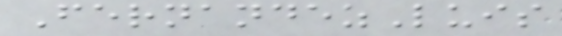FernandezLuis
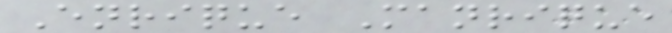Enrique Manrique
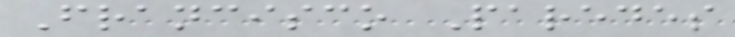Francisco Paredes
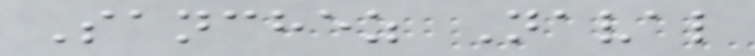Sanchez Naval
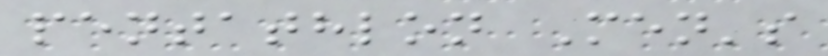pentathlon Men's
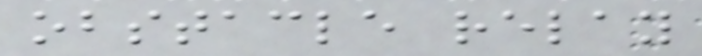obstacle relay
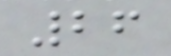26
